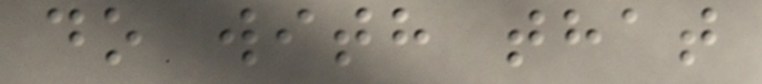do with that
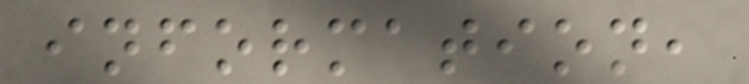information,
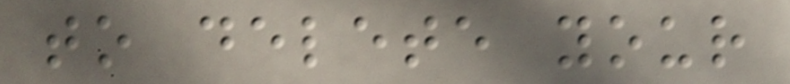to delete your
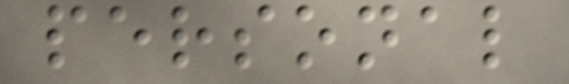personal
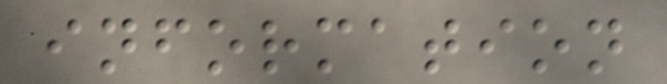information
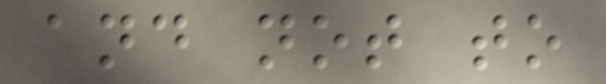and not to
